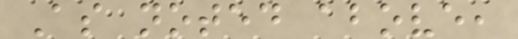As noted above,
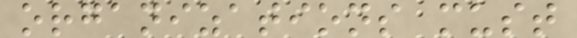organizations must
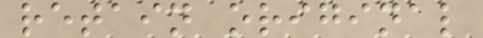retain original
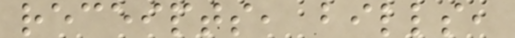receipts, bills,
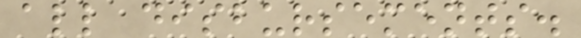all disbursements.
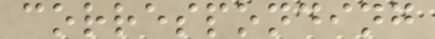corresponding
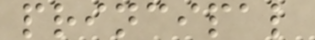principal
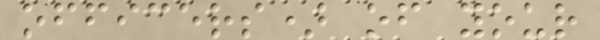officers) of your
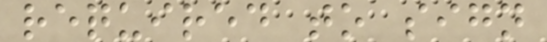required to sign
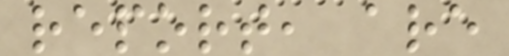report, are
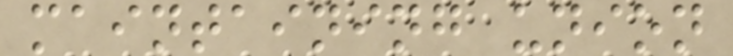maintaining union
